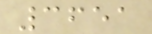3651
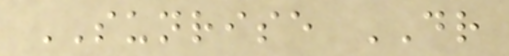SUNRISE DR
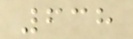638
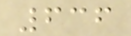636
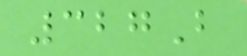327B
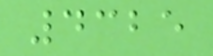4325
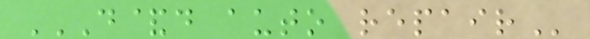D&D AUTO REPAIR
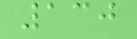130
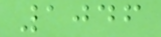1046
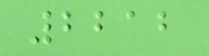2212
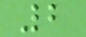2
